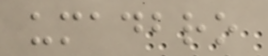umadbro
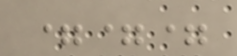===
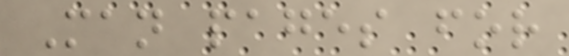Man pages for
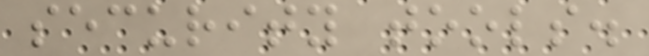security tools.
